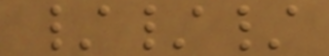///
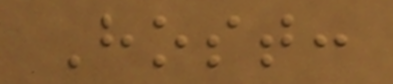Host:
